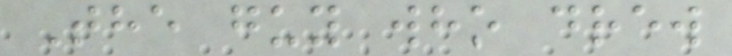The guy who drew
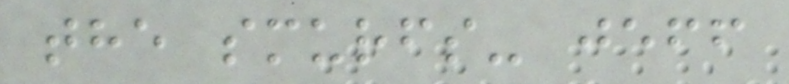the smurfs- jeff
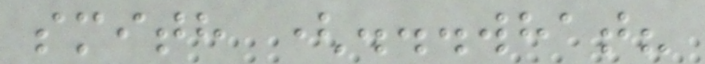smith (...what?
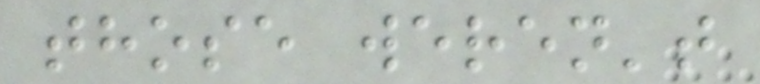those weren't
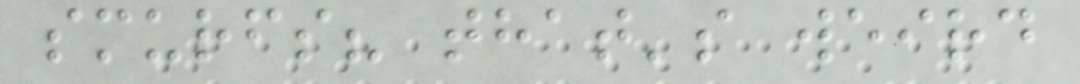smurfs? that's weird
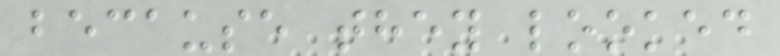because they looked
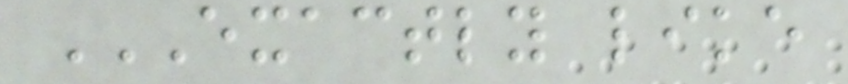EXACTLY LIKE
